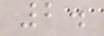2.
